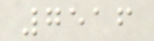7516
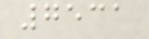7531
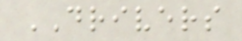DRIVERS
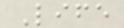Life
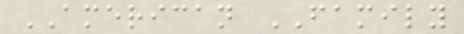AMERICAN FAMILY
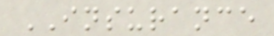INSURANCE
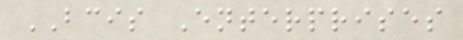BCIS Enterprises
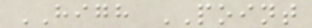HIGH POINT
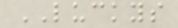LUCKYS
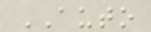AUTO
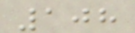108
